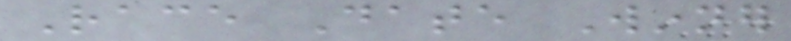Race Date Winner
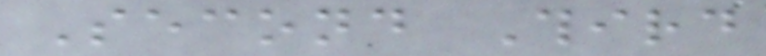Second Third
